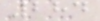284
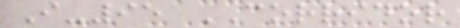I-95 CORRIDOR
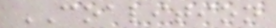COALITION
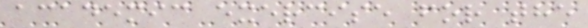academic exercise for the
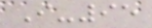I-95
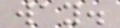way.
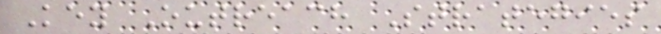Key Outreach Strategies
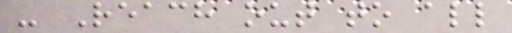- Reach out to all
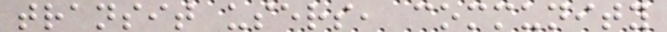transit users, community
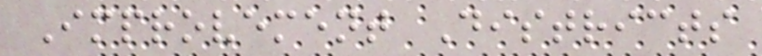Improvement Districts
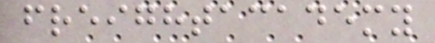freightacademy
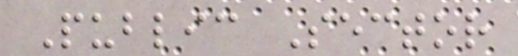Public Sector
